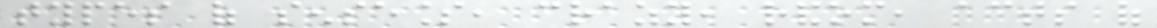types of senseless, crazy, random, acts of
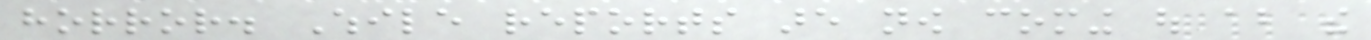horror. While reports are now coming out about the
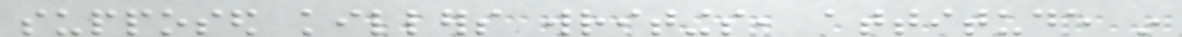supposed killers writings, attitude in
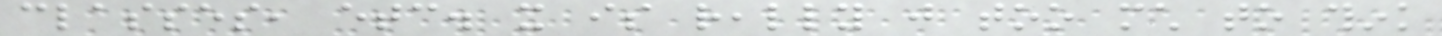classes, etc. it is really just too much to think
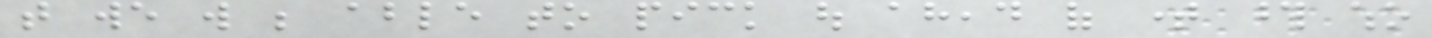that we will be able to pick out ahead of time those who
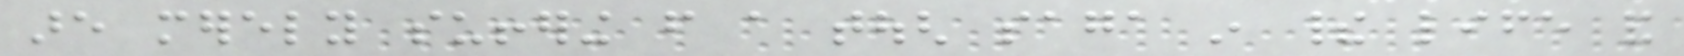are merely suffering from a tough saga in their life and
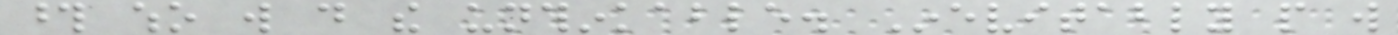those who will do the unthinkable. Inevitably people will
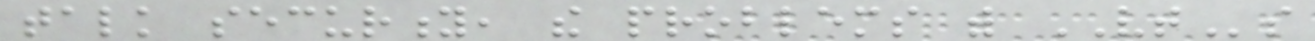talk security, the problems with VTs
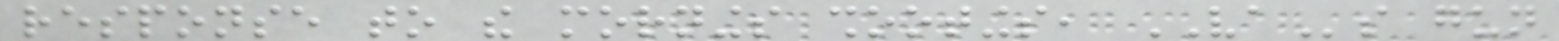response to the mornings shootings, VAs gun
